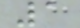1
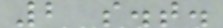2 s.t.
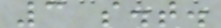3 s.t.
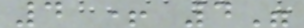4 + 4"
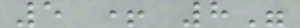5 + 8"
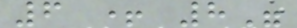6 + 8"
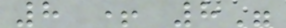8 + 8"
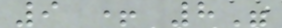9 + 8"
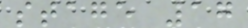stage 17
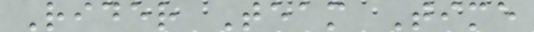Rider Team Time
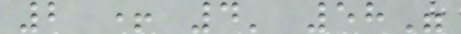2 + 4' 58"
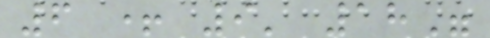6 + 9' 18"
